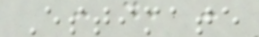Estimate
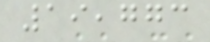19,773
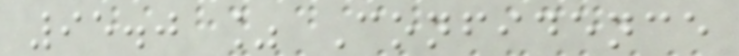95.0 % Confidence
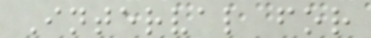Interval for
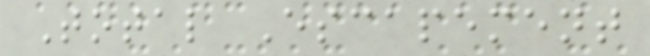Total Escapement
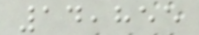14,855
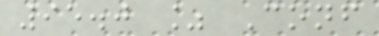95.0 % Conf
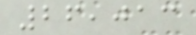26,013
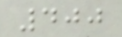400
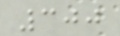300
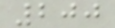200
